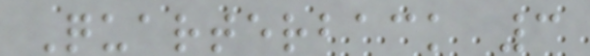Quarterback 3
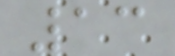13
